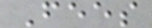Fees
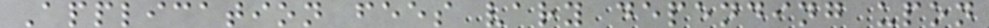Application fees vary depending upon
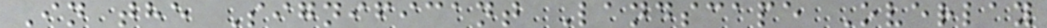In the Significant Landscape Overlay
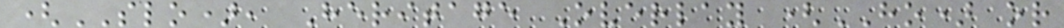(SLO), Heritage Overlay (HO) or
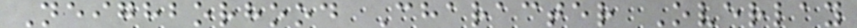Neighborhood Character Overlay
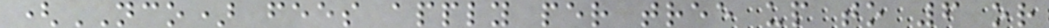(NCO) fees apply per tree up to 6 or
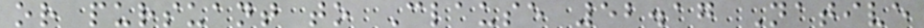or pursuant to Clause 52.17 Native
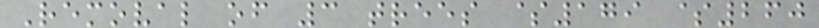Removal of 3 trees $179 $260
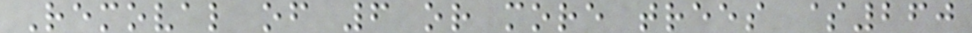Removal of 6 or more trees $260
